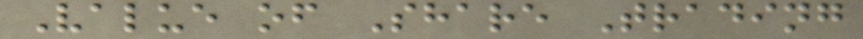Value of Share Trading
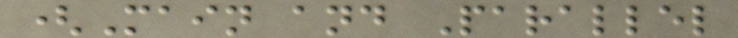(Main and Parallel
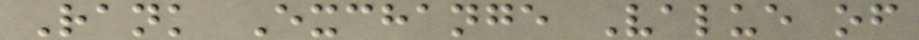Rank Exchange Value of
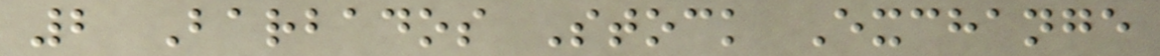2 Barbados Stock Exchange
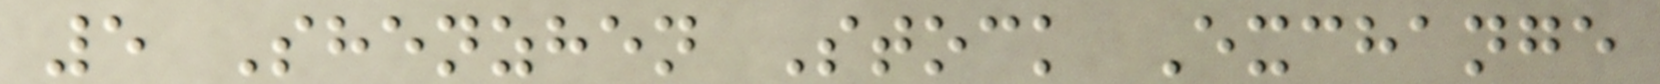5 Shenzhen Stock Exchange
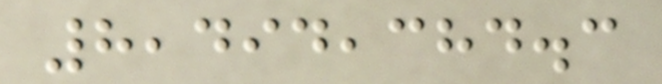8,494,384.3
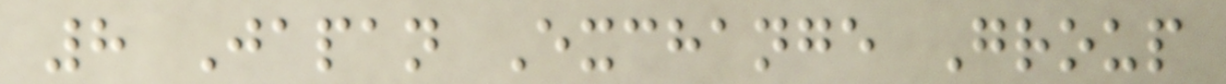8 Japan Exchange Group
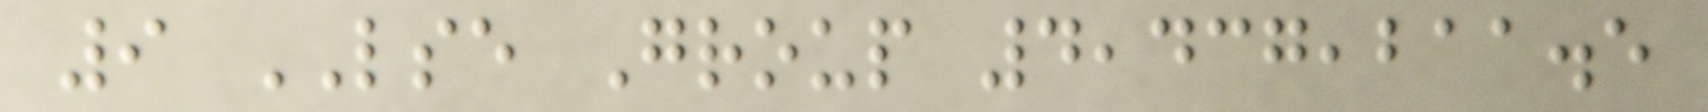9 LSE Group 4,437,211.5
